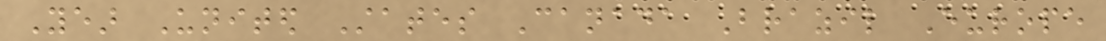Year United States Canada Brazil Europe
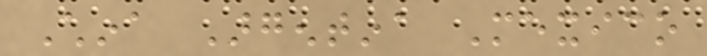China Argentina Mexico
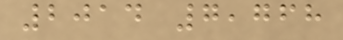2014 7,768
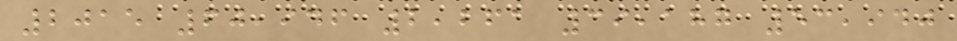2015 60,946 2,261 39,187 53,940
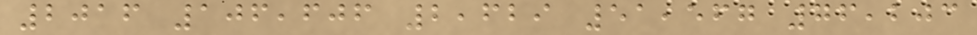2016 106,606 2,629 51,567 76,203
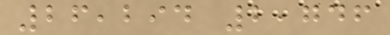26,294 2,746
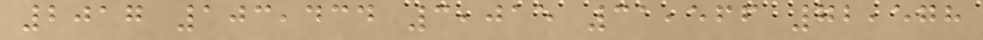2017 103,434 3,015 31,566 72,578
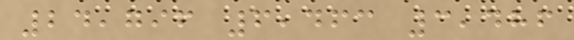24,796 6,463 3,486
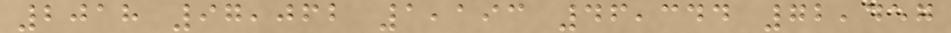2018 97,062 1,193 46,344 72,457
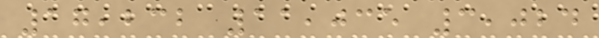17,232 11,035 3,024
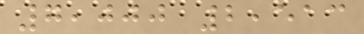7,000 2,513
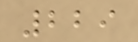229
